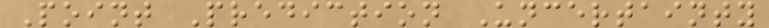Point Prediction Uncertainty
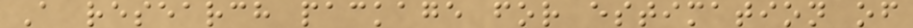A research package for estimation of
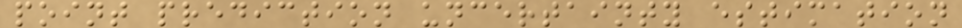point prediction uncertainty estimation
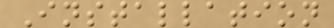Installation
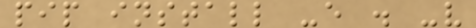pip install -e . -v
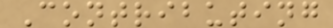Contributing
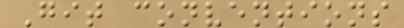Git conventions
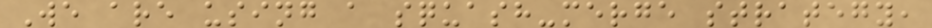We are using a squash-merge strategy,
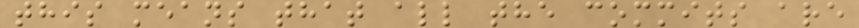this means that all the commits are
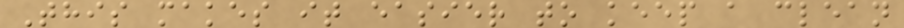This makes it easier to keep a clean
